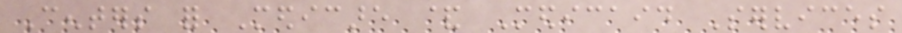Centers for Medicare & Medicaid Services
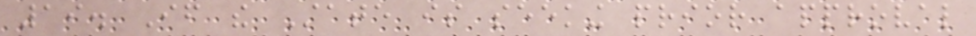19. If the State is seeking prior approval
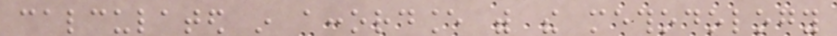calculated in accordance with the methodology
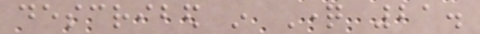described in Question 21.
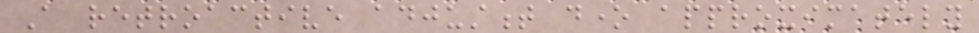A retroactive adjustment done approximately
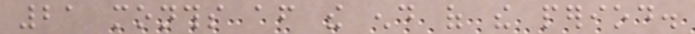21 months after the end of the period.
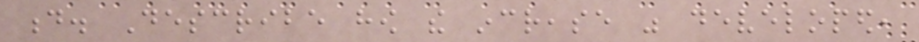d. Describe how the increase was developed,
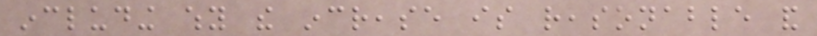including why the increase is reasonable and
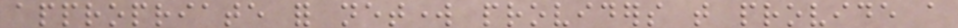appropriate for network providers that provide a
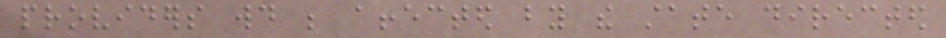providers would be affected by the state directed
